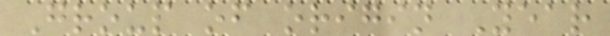Group of origin Year
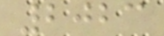2023
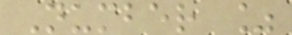Number %
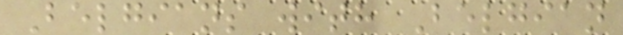Belgians with Belgian
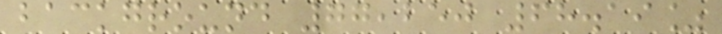background 77,250 68.19%
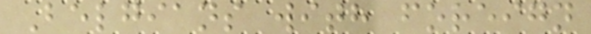Belgians with foreign
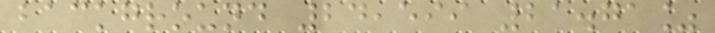background 24,599 21.71%
